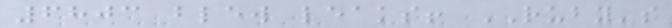6803 blew leaks! RUBY's
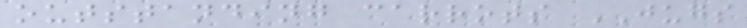outstanding carrots JUGS
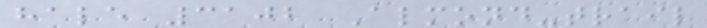hale 3102 Almond-trail
